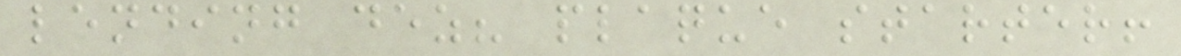lending dez? plaque starter!
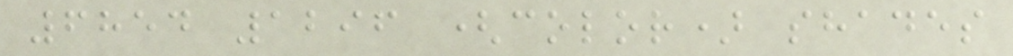6854 1296 (color) shades
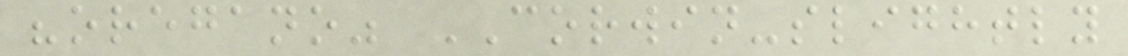"oregano" CORWIN-slightly
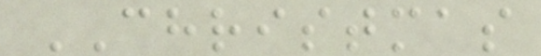CHRISTMAS
